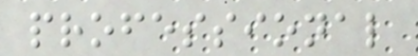professional
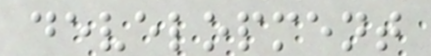development
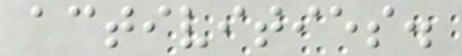activities.
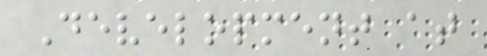Development at
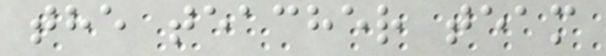the teacher team
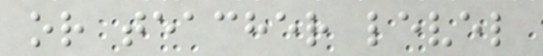or teacher level
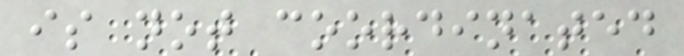is not coordinated
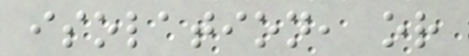isolation, or
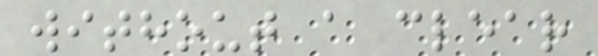without a clear
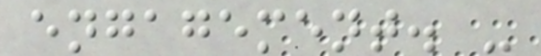engagement. -
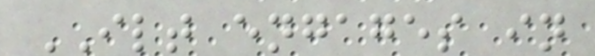ILT engages in
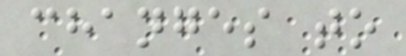changes to
